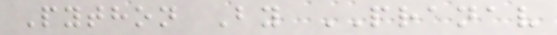Python By PRANAV
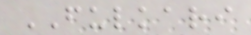FULKARI
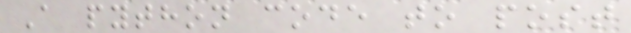A python code to post
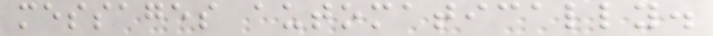messages automatically.
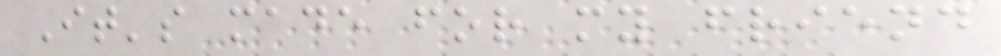It's made for my friend
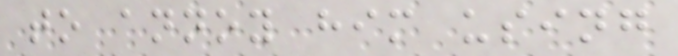to annoy him using
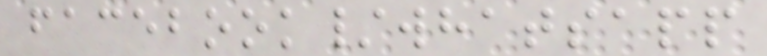facebook/whatsapp
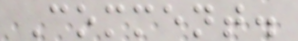Comment.
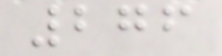276
